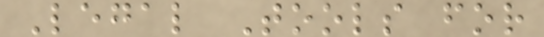Legal Tools for
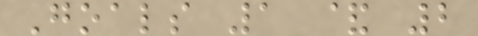Goals 1 & 2
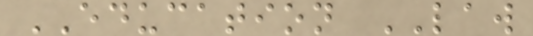EDUCATION LAW
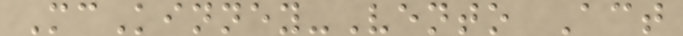McKinney-Vento Act
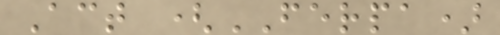Act (FERPA)
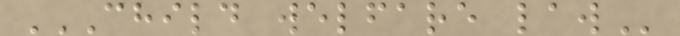CHILD WELFARE LAW
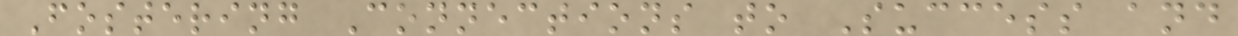Fostering Connections to Success and
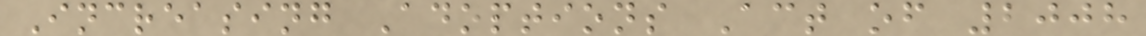Increasing Adoptions Act of 2008
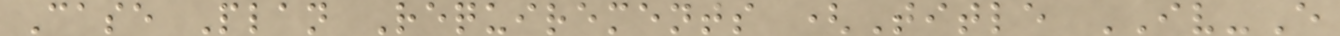Case Plan Requirements (Title IV-E
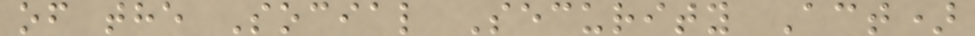of the Social Security Act)
